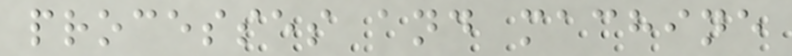processes and machine
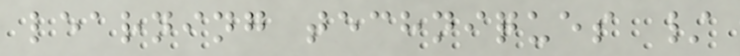learning techniques /
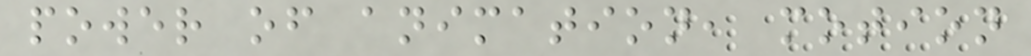power of animation, motion
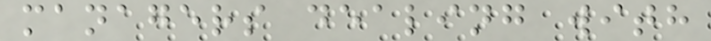managers dealing with
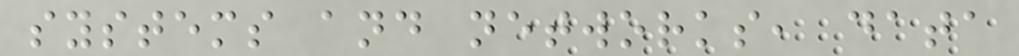systems and networks, data
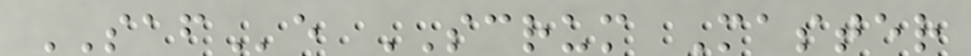SAFe SCRUM Master
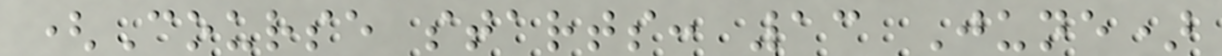(Course starts: 13 June)
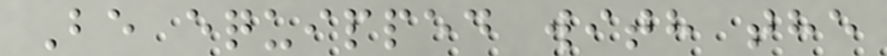Be equipped with the
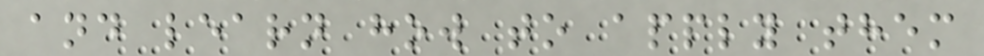and learn how to apply them
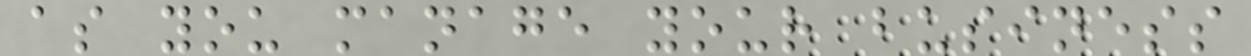as you manage your business
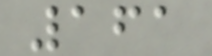161
